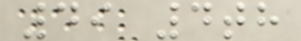49 4th
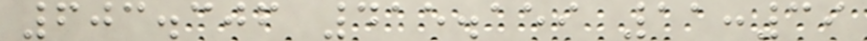603.306 415.159 11:39
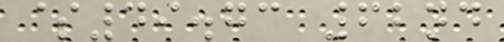$49.73 62nd
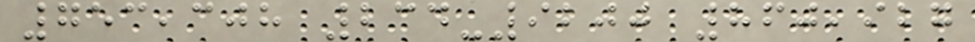753,308 234-9200 860,927
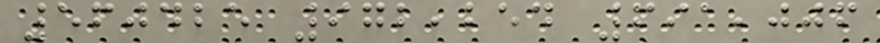560425 972,254 691,006
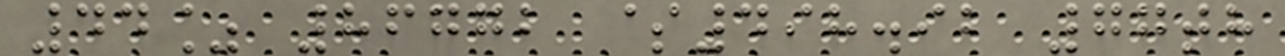44% 86772 $498.92 77th
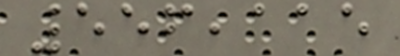556,115
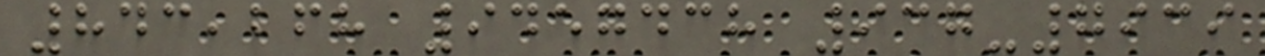843,268 9457438 937-7939
